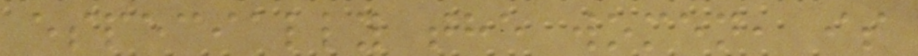especially the women, is
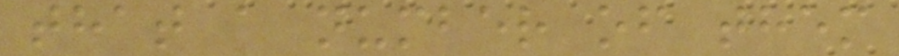that a number of them
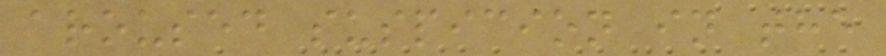aroused suspicion in the
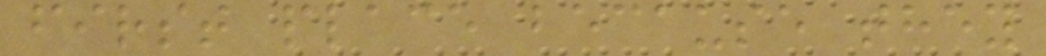first place because they
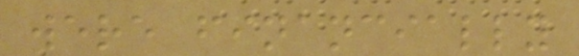were financially
